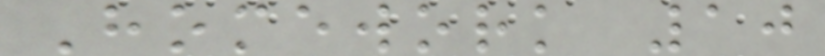Homework 10
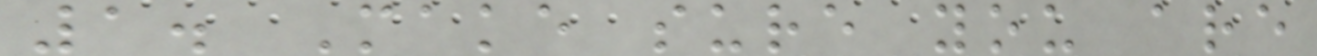1. Make sure you are
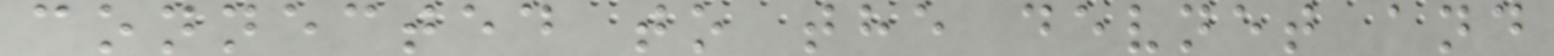connected to the devnet and
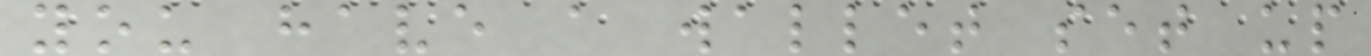you have a wallet set up
